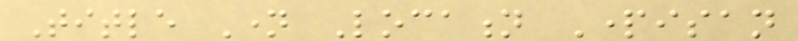Title Name Location Partisan
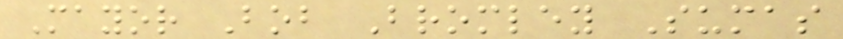Mayor Bob Bromley Sumas
